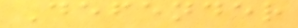Defender
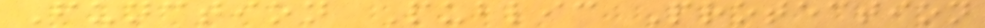Function Public Protection
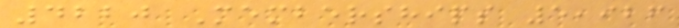4220 Memberships 5,926
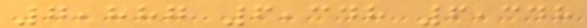7,887 6,348 6,348
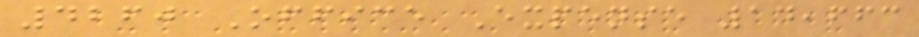4260 Office Expense 14,663
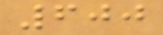600
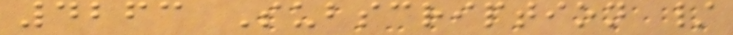4263 Subscription /
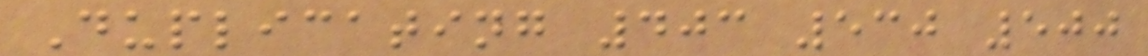Duplicating 403 530 500
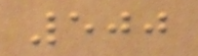500
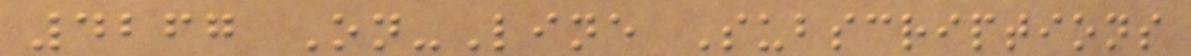4267 On-Line Subscriptions
